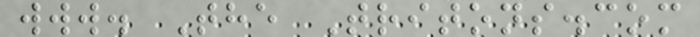www. The Tritons.com
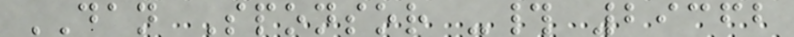DAN Sponsor -# 29362
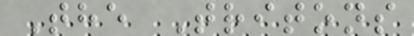The Tritons
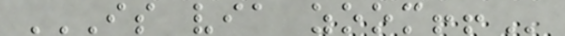IS VIA ZOOM!!
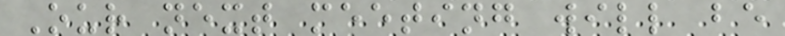Our next meeting will be
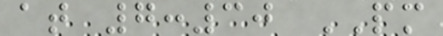at 7:30 PM
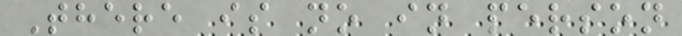There is no in person
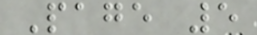Page 5
